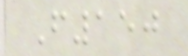F150
